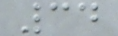34
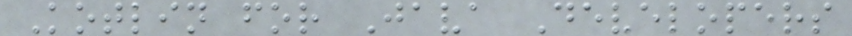Kotlin for Java Developers
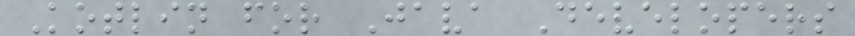Kotlin for Java Developers
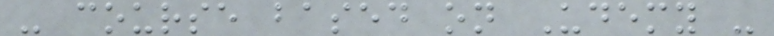- course based on Udemy -
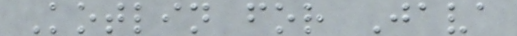Kotlin for Java
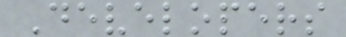Developers
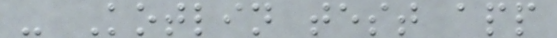- Kotlin test app
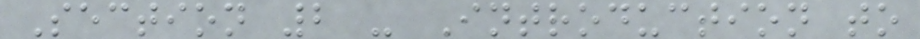Section 2 - Introduction to
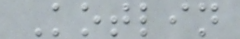Kotlin
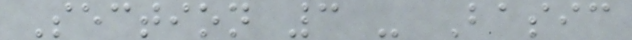Section 3 - Basic
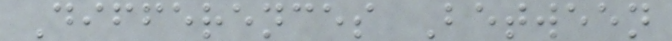Differences Between
